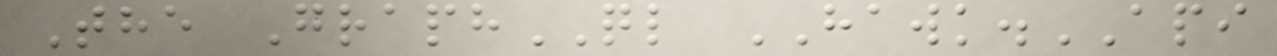The GraphQL HAWK.API
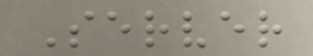Server
